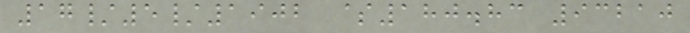17/5/1902 $180.83 93210
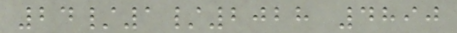24/1/2028 4890
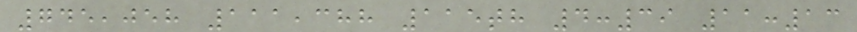745,058 111,388 115th 4:39 11:13
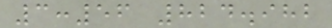3:56 824.982
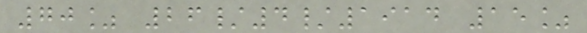70% 26/4/1914 15%
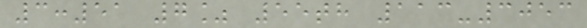3:51 7% 55th 113-3053
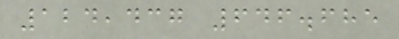124,437 646.685
